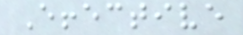Effective
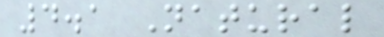4.1 Natural
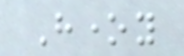Honey
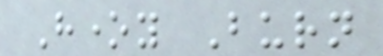Honey Burn
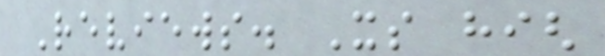Reviews. Its high
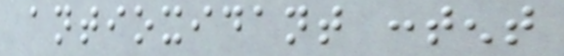antioxidant content
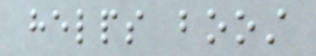helps boost
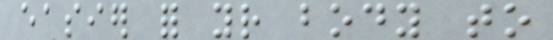easier for your body to
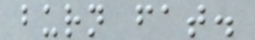burn fat.
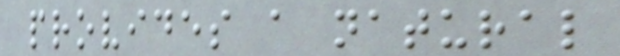provides a natural
